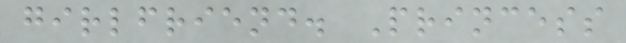girlfriend. Princess
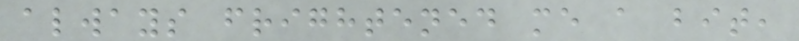always frightened me a bit,
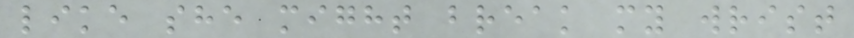like she might break my wrist
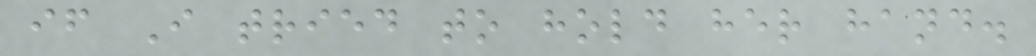if I tried to hold her hand.
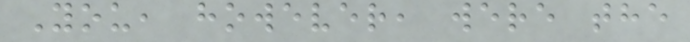You, however, were the
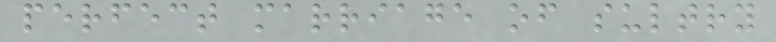perfect marriage of sultry
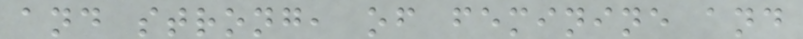and strong, of feminine and
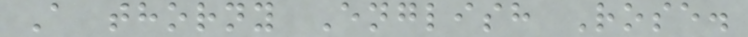A thorny English Rose.
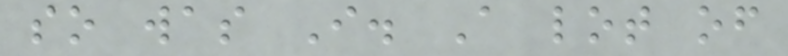so was I. A lot of
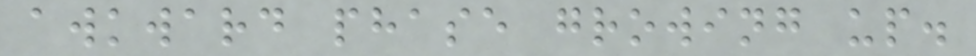awkward phase growing up.
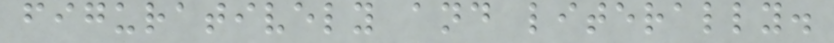figuratively and literally.
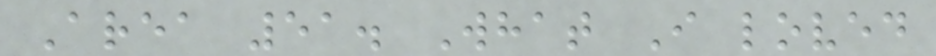Area 51. What I loved
